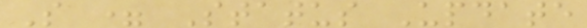S = Status Update
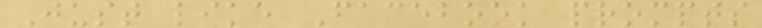Just like Facebook prompts
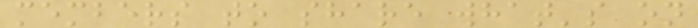members to share what's on
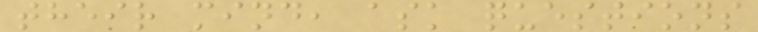their mind, ask questions
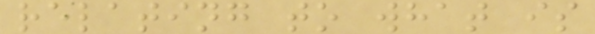relating to what is
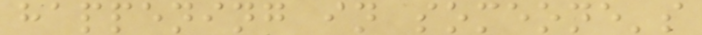happening in someone's
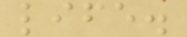life.
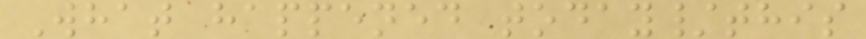What happened today/this
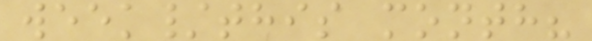week/this month?
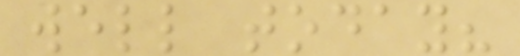well today?
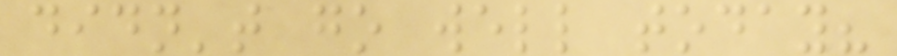didn't go well today?
